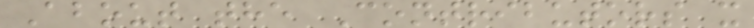About the Contributors x
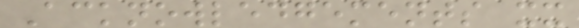Acknowledgements xx
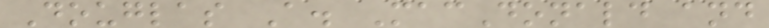Douglas A. MacDonald and
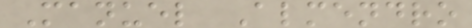Manuel Almendro
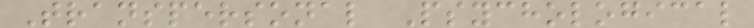Transpersonal Psychological
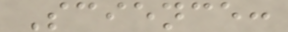Science:
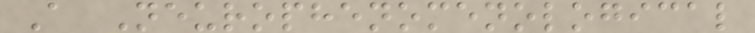A Neurophenomenological
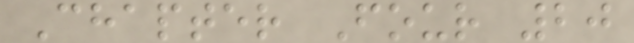Chapter Four 20
